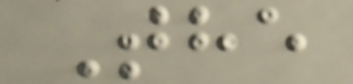The
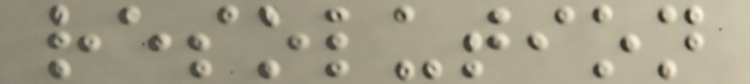resolution
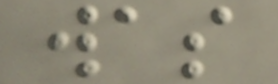was
